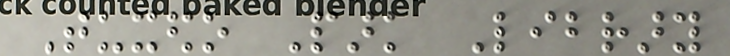Tuxedo Park Library
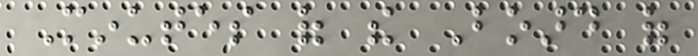Minutes of the Board of
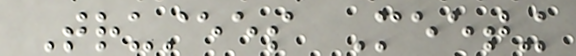Trustees Meeting
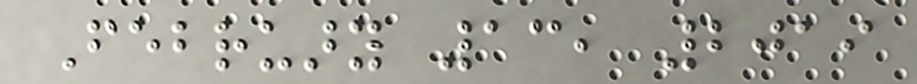February 13, 2019
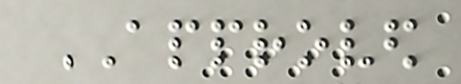APPROVED
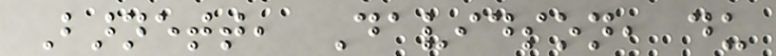Barnett, Davidson, du
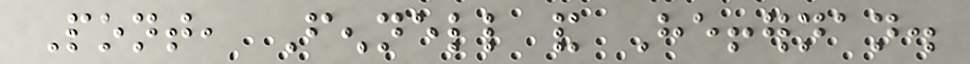Pont, Fennell and Heffernan.
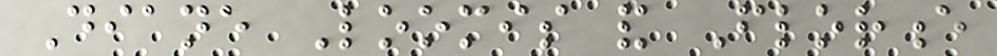Diane Loomis and Florence
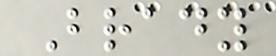Brady
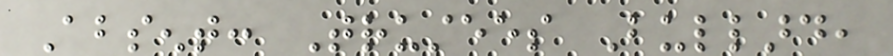Absent: Trustees Bullard,
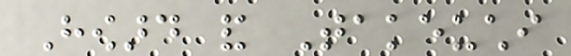Howard and Takeuchi
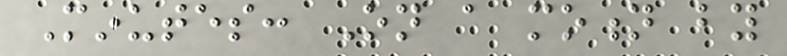Minutes: On a motion by
